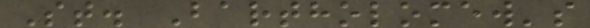St. Bartholomew's
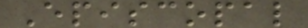Episcopal
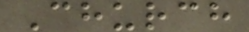Church
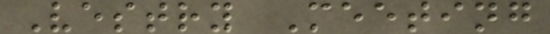Vestry Meeting
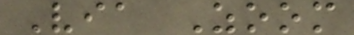Via Zoom
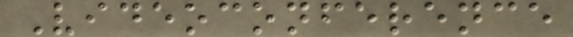Videoconference
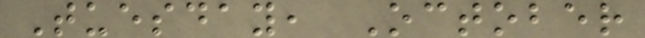Tuesday, October
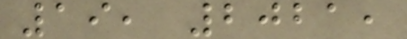19, 2021,
